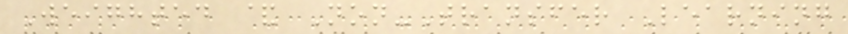Weighted & Non-Transfer Learning
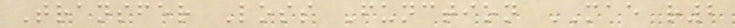Transfer Loss Function MAE r2
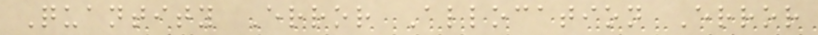Quantity Error Allocation Error
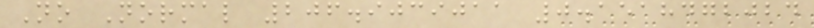No Normal 206.9039011 0.1518472024
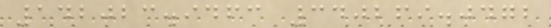142023.9463 340269.0472
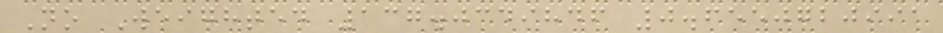No Weighted 137.0349846 0.6550720991
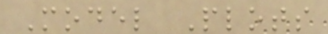Model Plots
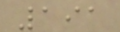191
